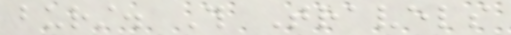burst. This Travels
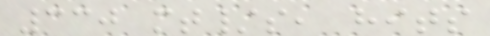330 mt/s, hits
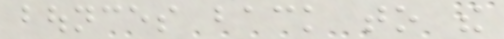bounces back to the
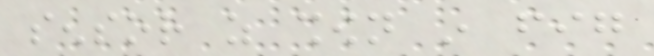sensor as shown in fig
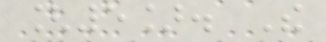[5]. The
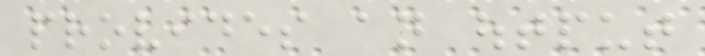provides an output
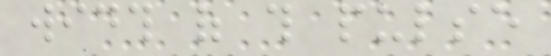width of this pulse
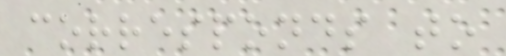corresponds to
